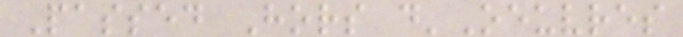Passed Hors d'Oeuvres
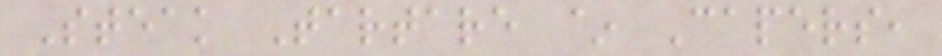Steak Tartare ~ Capers,
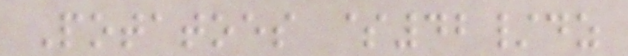Potatoes $42/dz
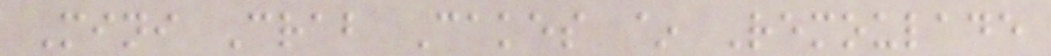Mini Crab Cakes ~ Remoulade
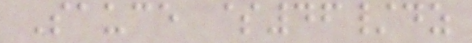Sauce $46/dz
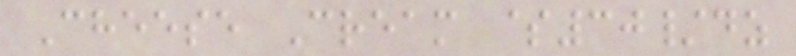Cheese Cream $30/dz
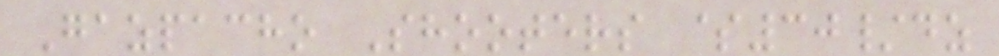Gazpacho Shooters $30/dz
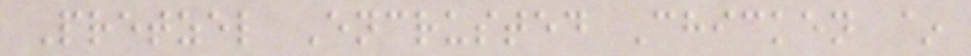Pretzel Encrusted Chicken ~
